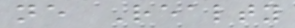ne Realty
